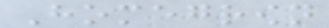Homegrown
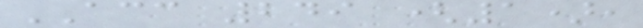ACC 249 (1),
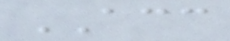ACC
